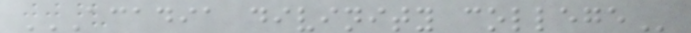ACADIA DIVINITY COLLEGE
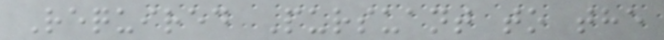Required Pursuant to the
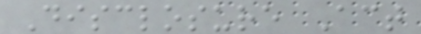Disclosure Act
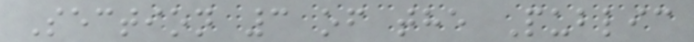Section 3 of the Public
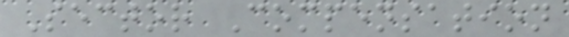Sector Compensation
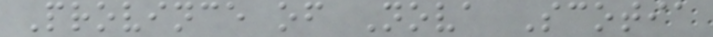Province of Nova Scotia
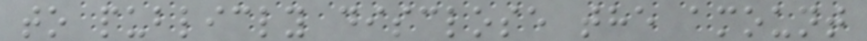to publicly disclose the amount
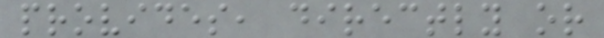provides, directly or
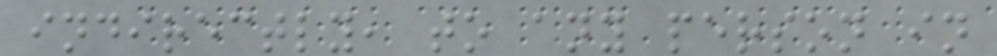indirectly, to any person in
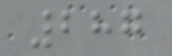287
